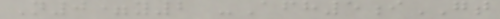N0=y2 -Afh5iGT
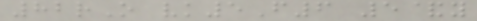82rO vk5F6 5&y
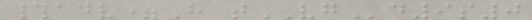#adv=H tVGd9s0
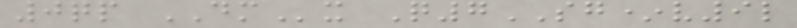0qp DMx Q7SG*v9l
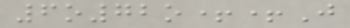6o72o++J
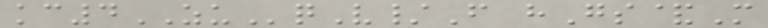kc4ZUqV/F hGs&M
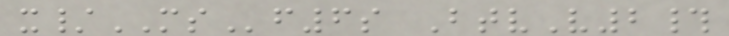x/MSf6s BtvV2#
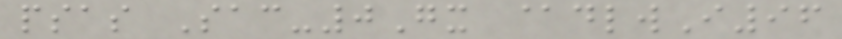psas Sac-0Gx @dlwI96
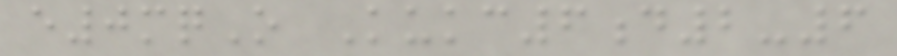e0mqO Kukc6d2-6
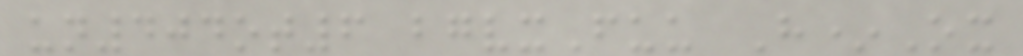un404ot6 bgvxFuu H*Ox
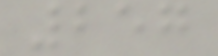257
